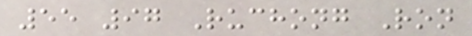55 97 Ruchong Ron
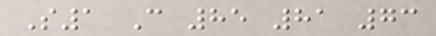S1 C 85 81 73
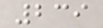239
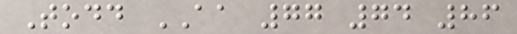Todd AA 77 74 86
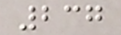237
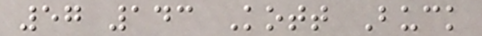57 143 Kott Buck
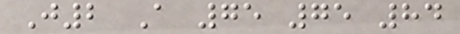J2 A 75 75 84
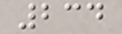234
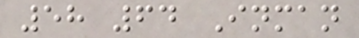58 64 Inman
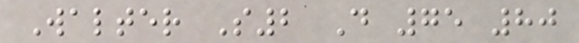Walter S2 D 75 80
